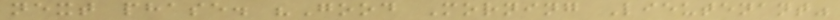next phase. "Good Morning Lieutenant"
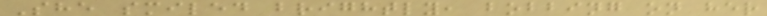She smiled brightly, bobbing on her
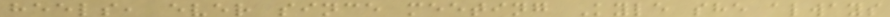heels, ever since meeting Kyle she always
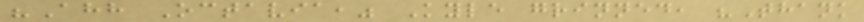"Ahh Octavia," Kyle grinned, "Thank
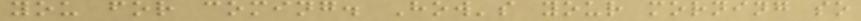you for coming. How's your morning so
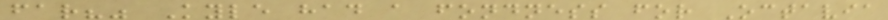far?" Kyle had a fondness for Octavia
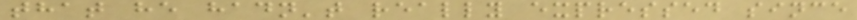that he hadn't really expressed since
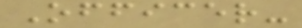Officer-
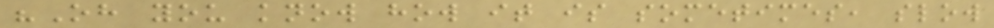"Oh you know how it is sometimes, slow
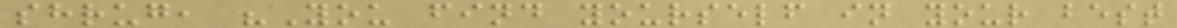shrug, "You find yourself in your best
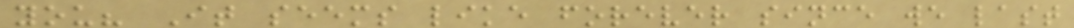you? It seems like forever since we last
